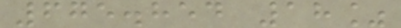675.854 18%
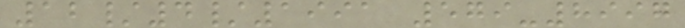12/4/1991 579-8997
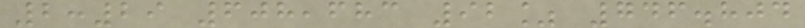2:29 608,683 92% 746.804
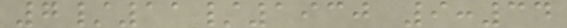7/11/1930 9:34
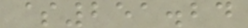$251.24
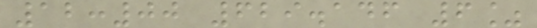12:00 629.146 6%
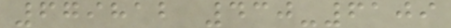679812 430-6109
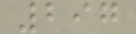297
